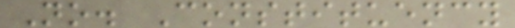No. Constituency
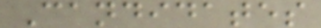Candidates
